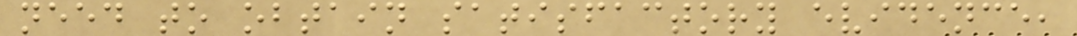need to obtain satisfactory evidence,
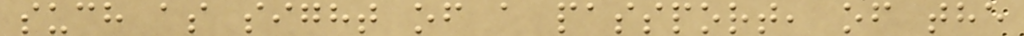such as sight of a passport, of the
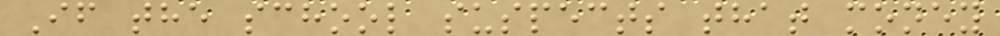If the school suspects that money
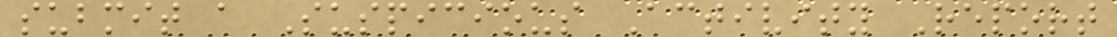submit a Suspicious Activity Report
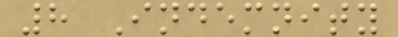8 Indemnity
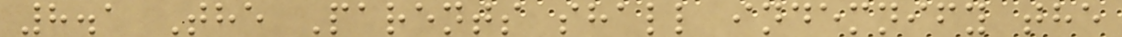8.1 The Parents shall indemnify the
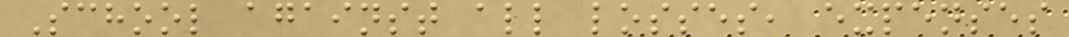School against all losses, expenses
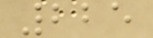225
